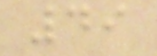49
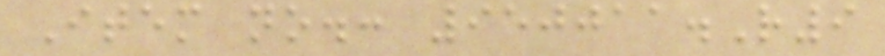Item no.: 950011.R9
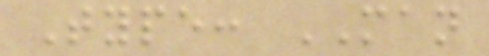Type: MAN
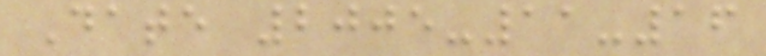Date 2005-11-16
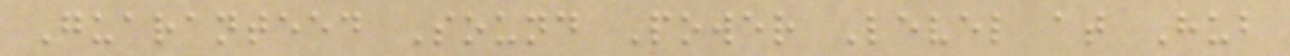Guaranteed Sound Power Level at Hub
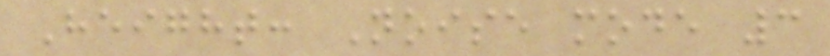Height: Noise mode 3
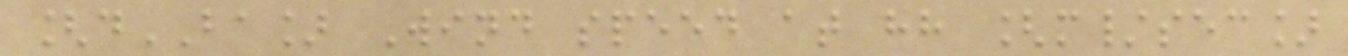[dBA] Wind speed at hh [m/sec]
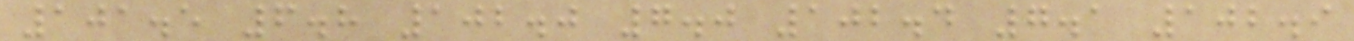101.5 6.8 102.0 7.0 102.4 7.1 102.9
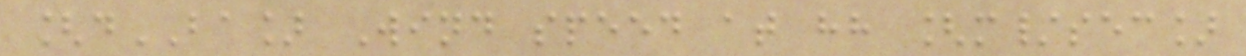[dBA] Wind speed at hh [m/sec]
